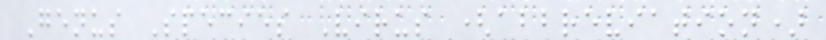Genus Species Virus (abbreviation)
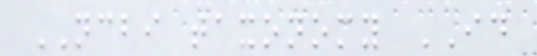NCBI taxonomy ID
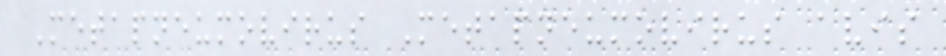Metapneumovirus Metapneumovirus avis
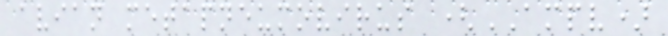avian metapneumovirus (AMPV)
